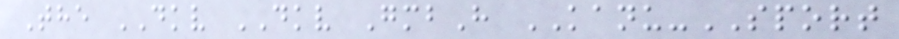The DKV DKV GmbH KANU-SPORT
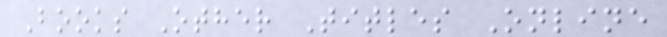Books Other Titles Online
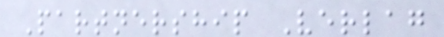Partnership Verlag
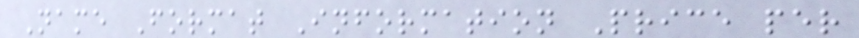Name Format Information Price per
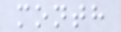month
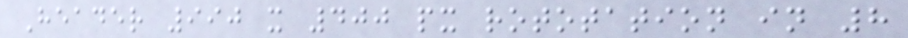Header 990 x 400 px rototation in 8
